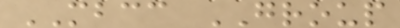MBCC GROUP
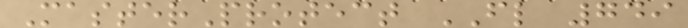MasterProtect FL 749
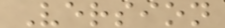Version
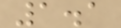1.1
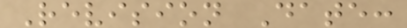Revision Date:
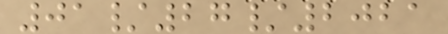01/27/2021
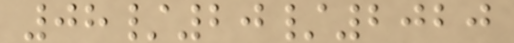08/20/2020
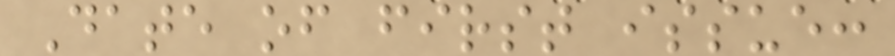Date of first issue:
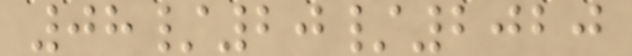08/20/2020
